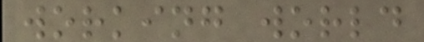working world
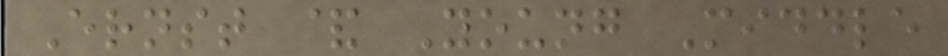Ernst & Young Middle
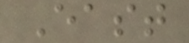East
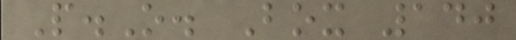P.O. Box 140
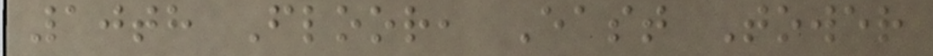10th Floor, East Tower
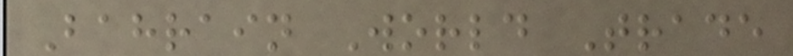Bahrain World Trade
